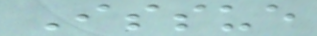Issue
